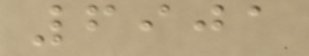6901
